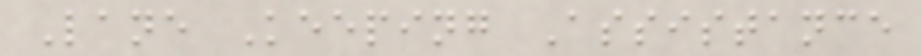Lane Keeping Assistance
